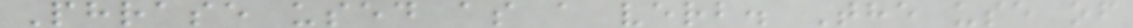Phrase used as a verb. The use of
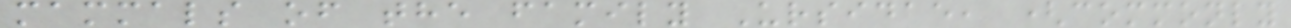mammals of the family Ursidae, (commonly
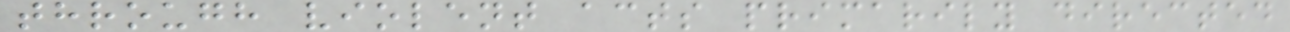through violent acts primarily directed
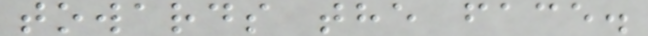towards the face.
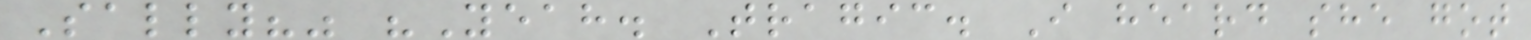Sally?" "Yeah. Tragic. I heard she got
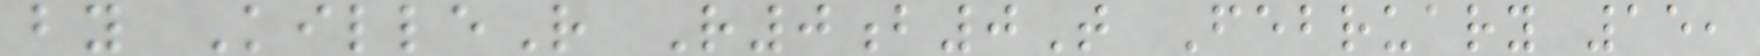by KilleR R0b0T February 15,
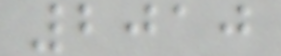2010
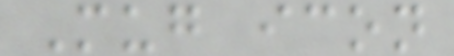Mug icon
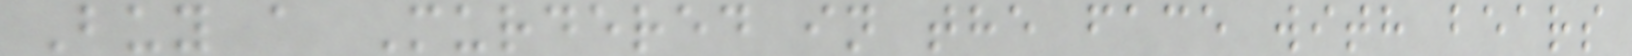Buy a Murdered in the face with bears
